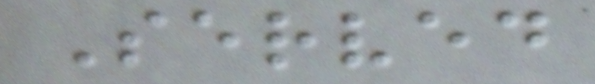Served
